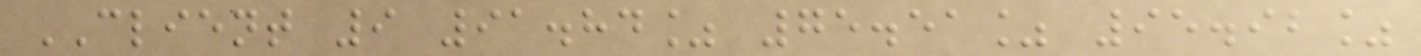CLIENT 9 91.84% 75.51% 95.92%
